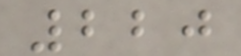220
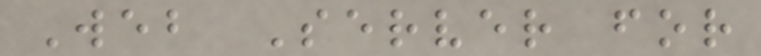Web Server for
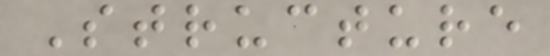Structure
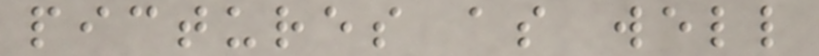pictures as well
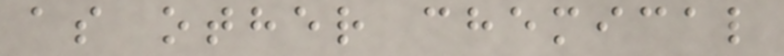as other chemical
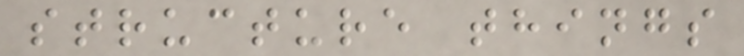structure things
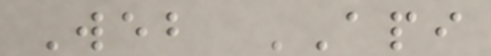Web API
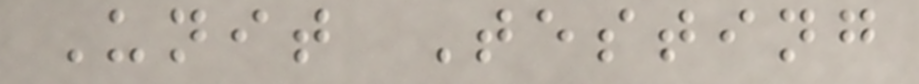Unit Testing
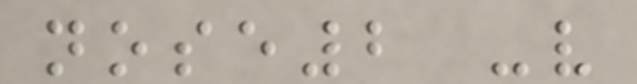nose2 -v
